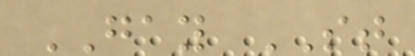GAY ST
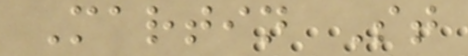Martin St
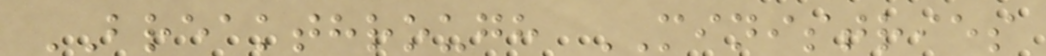BREAKTHROUGH MINISTRIES
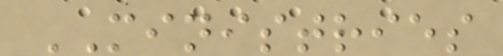MINISTRIES
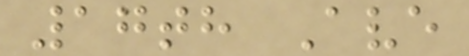17th Ave
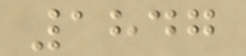1847
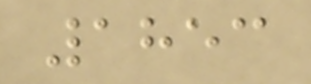1853
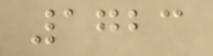1723
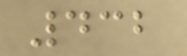432
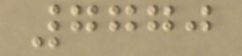7770
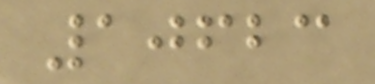10623
